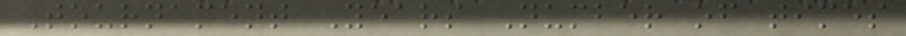Tournament Years Number of times
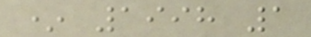* 1998 1
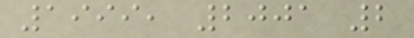1999, 2001 2
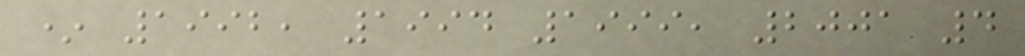* 1992, 1994 1999, 2001 4
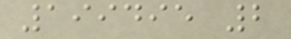199495 2
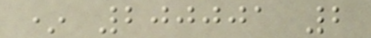* 200001 2
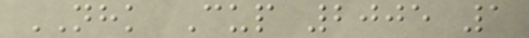NHK Cup 2005 1
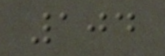104
